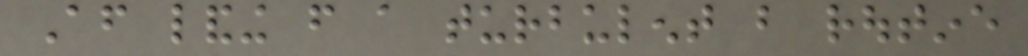After landing from a turbulent but routine
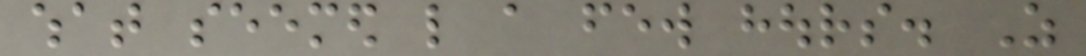what seemed like a few hours. As
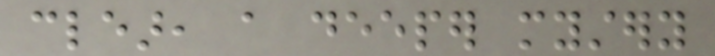clear, a deeper mystery
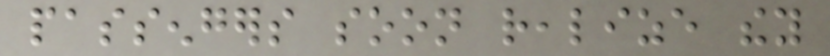passengers soon realize they
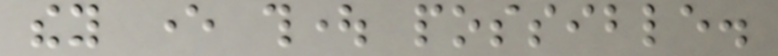they ever thought possible.
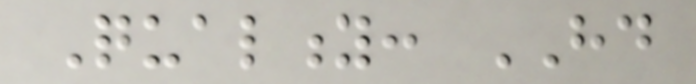Quality: HD
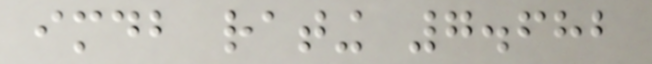imdb rating 7.682
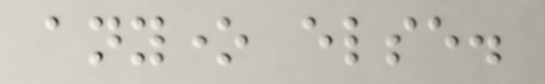anyone else.
